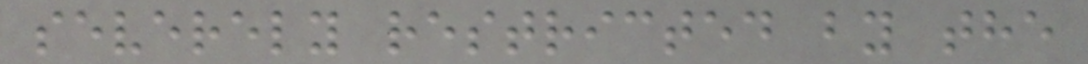severely restricted by the
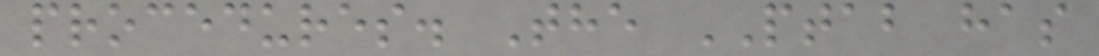procedures. The PTAB has
